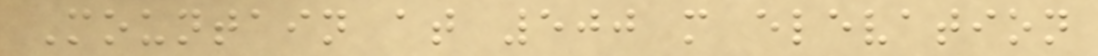Mountain at 500 m elevation
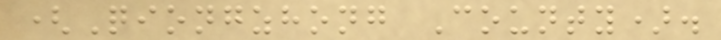(Qiongzhong County).
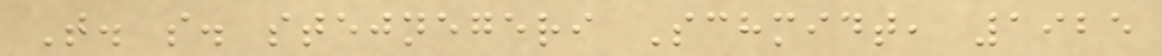T. s. stejnegeri Schmidt, 1925
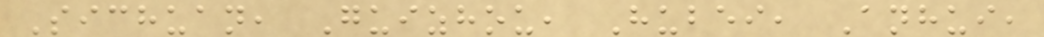Sichuan, Guizhou, Hubei, Anhui,
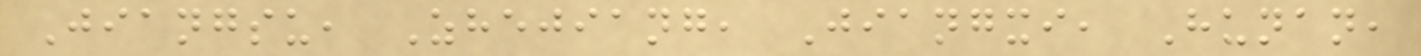Jiangsu, Zhejiang, Jiangxi, Hunan,
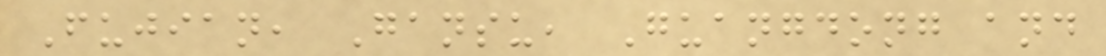Fujian, Gansu, Guangdong and
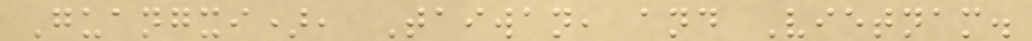Guangxi), Taiwan, and Vietnam.
